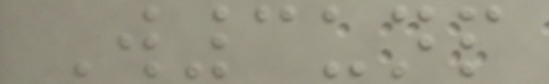W3unp
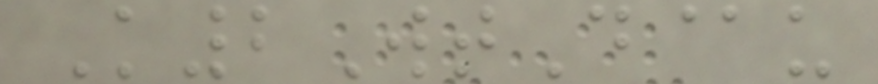K2WtD@u
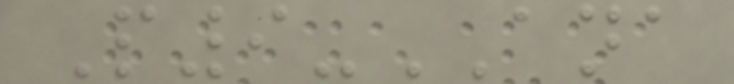P9-ANA
